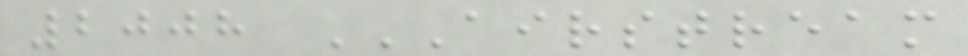2008 AIRSTREAM
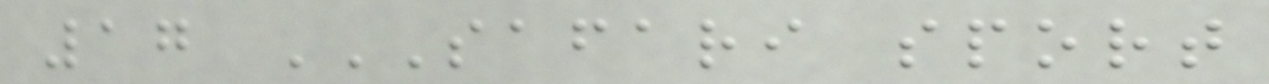17 SAFARI SPORT
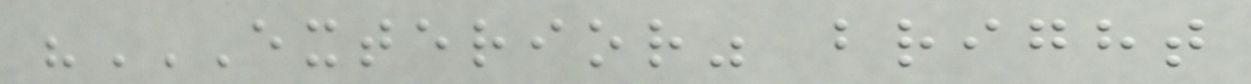"EXTERIOR" BRIGHT
